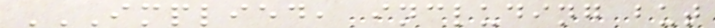IMPLIED, INCLUDING BUT
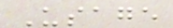Usage
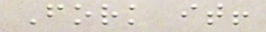Fork it!
